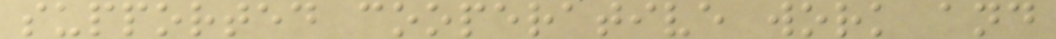supported cooperative work and
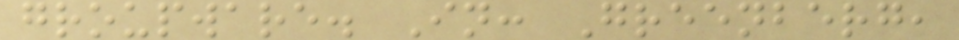groupware. In: Greenberg,
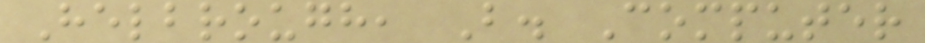Helbrough, B. Computer
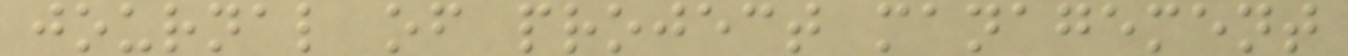journal of project management
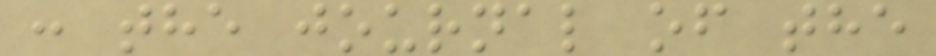: the journal of the
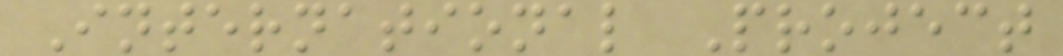International Project
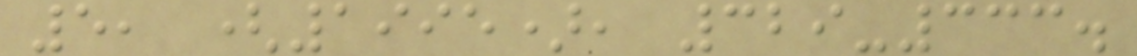5, (1995), 329-333.
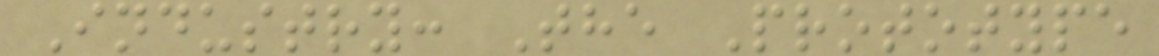Industry: The Prototype
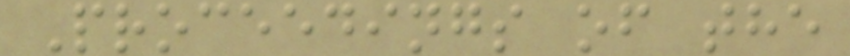Proceedings of the
